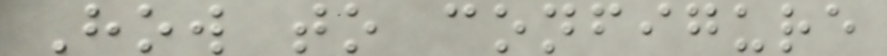How to configure
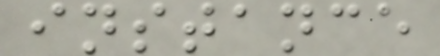instance
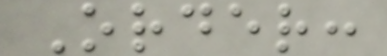Order:
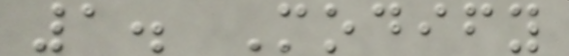1. Modify
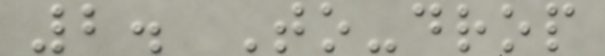2. To-drop
